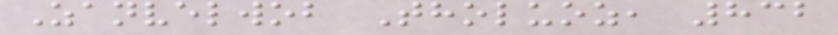Zanvelwob Tholuoz, 832
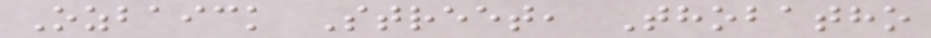Ozbaick Street, Thobatho
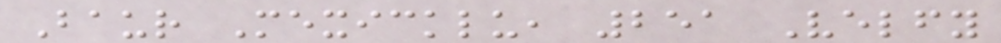Baur Mexicklu, 251 Velfy
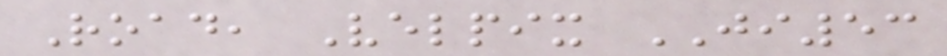Road, Velpix JI53
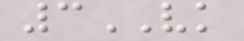3VK
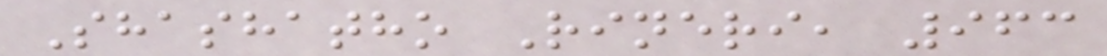Shashatho Rineri, 963
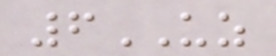6UZ
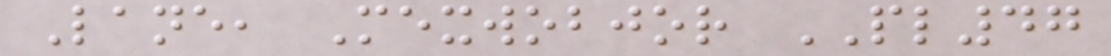Lane, Mexwobjor PL47
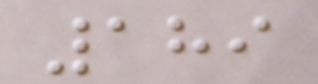189
